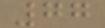77
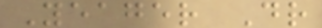Yeager Dr
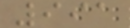991
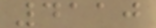4110
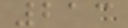213
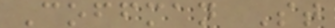Coffman St
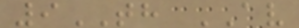9TH AV
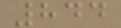844
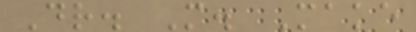Dr. M. Make
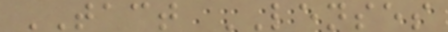TACT LENSES
